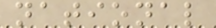national
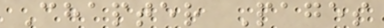Chapter Pages
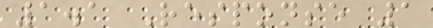1.1 Response 1
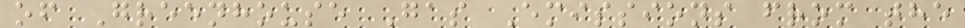of Greenhouse Gas Emissions from the
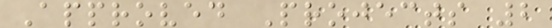Approved Projects 2
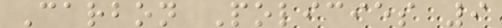Carbon Policies 9
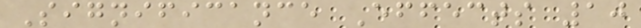Significance Effects 10
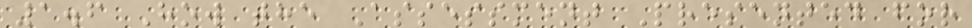1.6 How the Assessment Presented for
